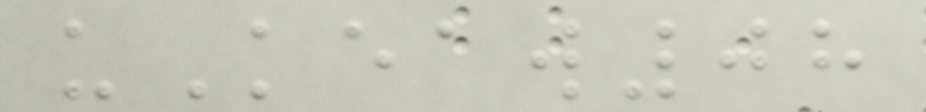uKeaw08
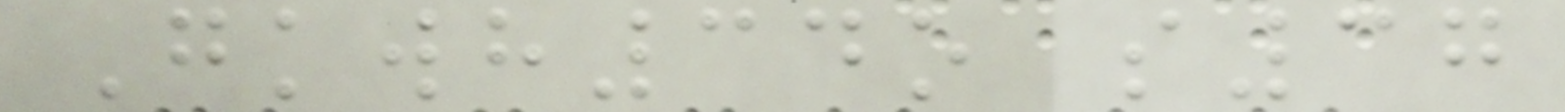Gkwh34o s37
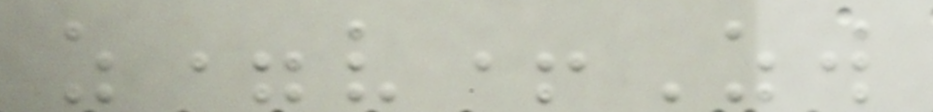z=v+Zw
